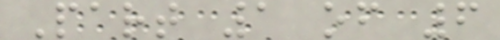Part 1 of 6
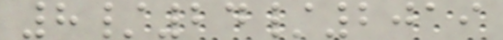8/24/2019
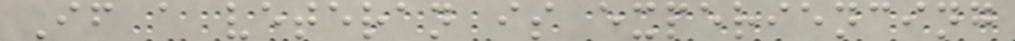If a veteran is experiencing
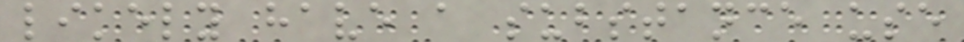likely have a substance use
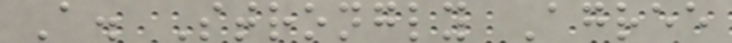A. Strongly Agree
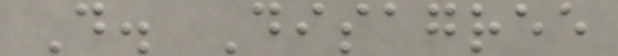D. Disagree
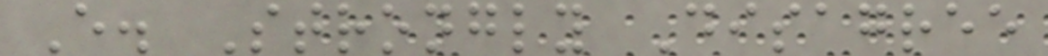E. Strongly Disagree
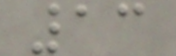13
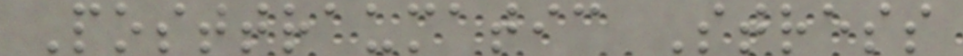Posttraumatic Stress
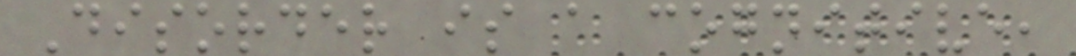Disorder is a cognitive,
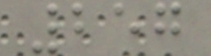257
